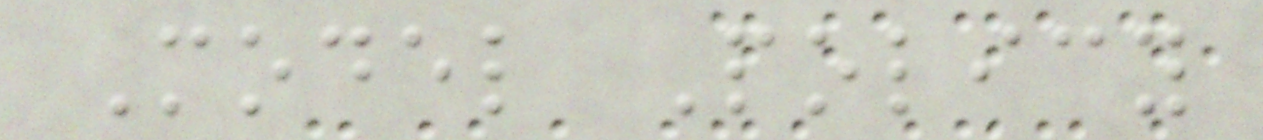Model Policy
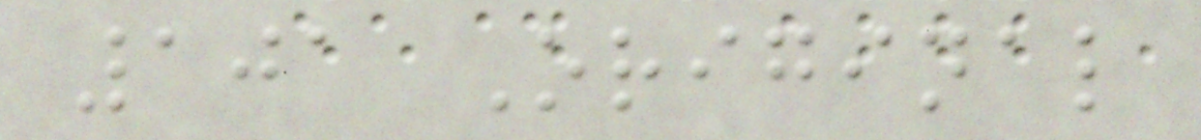101 Original
